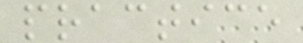practice
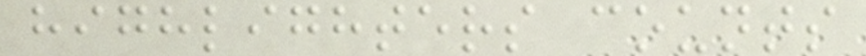highlighters counts
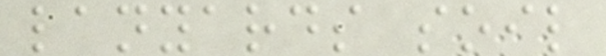lanyards soil
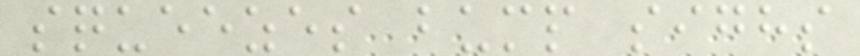squeezes bump sighs
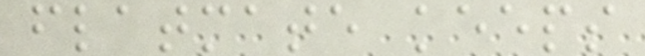flatmate keeps
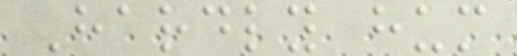Hardly hum
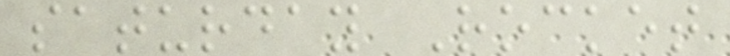saturday Rocket
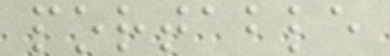portable
